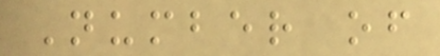Number of
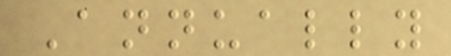Annually
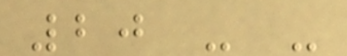20 - -
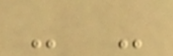- -
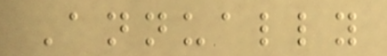Annually
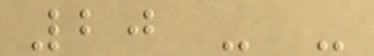20 - -
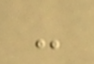-
